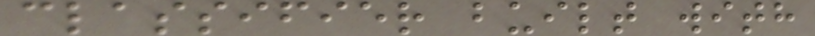classifier built with
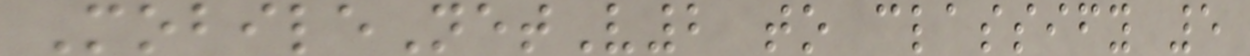MobileNetV2 to classify 5
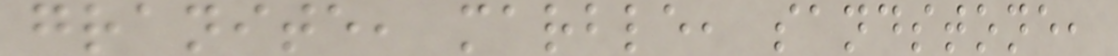granite, marble, sandstone,
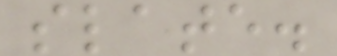slate.
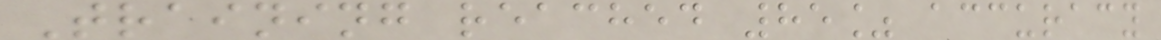Training reached 85% accuracy
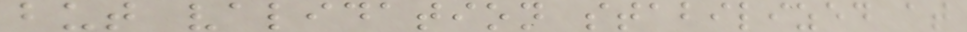but validation stabilized at
